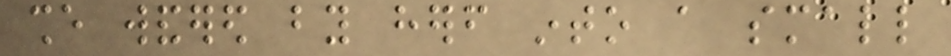she wandered by herself into a small
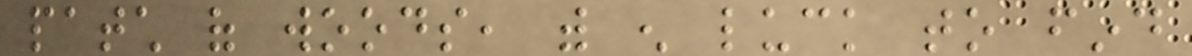patch of woods, with enough luck to find
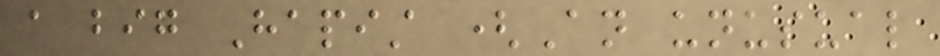a big Hapist (An unusual
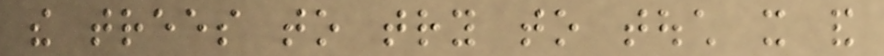the trees to try to touch it and
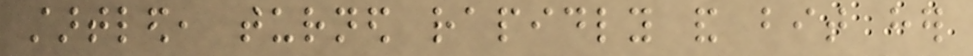startled, turned rapidly and bit her
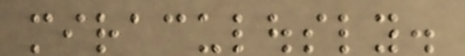miraculously.
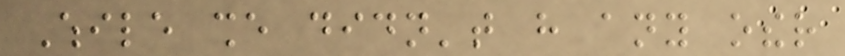While she didn't have any other
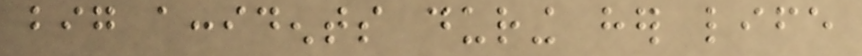big accidents during her life
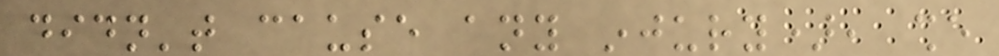didn't cause any injury), she
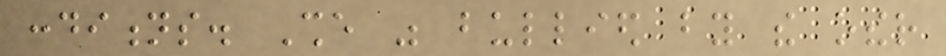conditions. She was bullied by the other
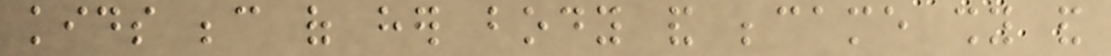kids because of her body and became shy and
